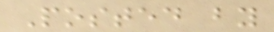Posted by
